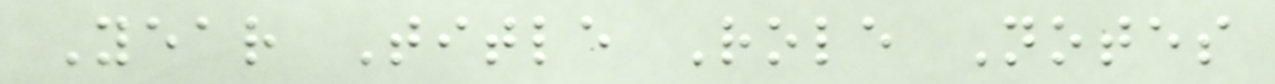Year Title Role Notes
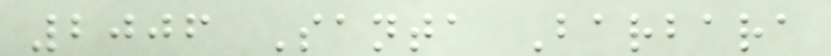2006 Santa Barbara
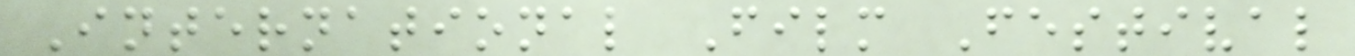International Film Festival
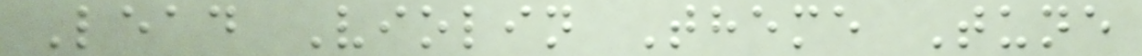Lead Violin Theme Tune
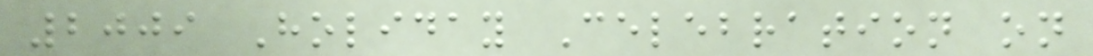2009 Holiday Celebration on
